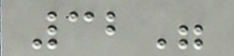32"
